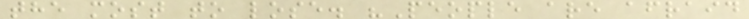the most to lose. "People are afraid
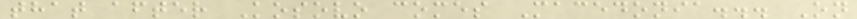that after Kosovo comes Macedonia... On
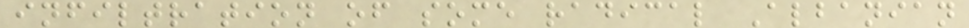infiltration of some radical Albanian
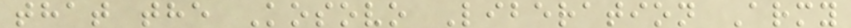that the Kosovo Liberation Army
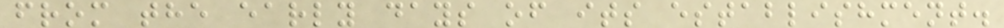from the early days of its establishment.
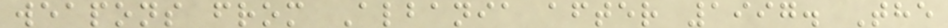weapons from Albania after 1997. The
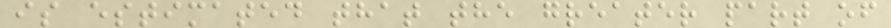is estimated that the greater part of
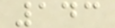143
